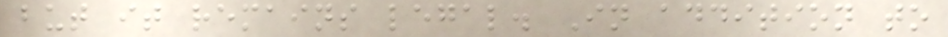but it remains legal. In addition to
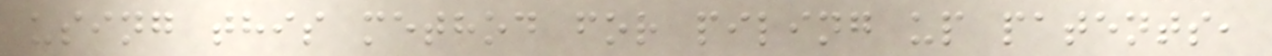using this method for piling up patents,
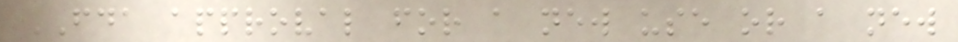FDA approval for a new use or a new
